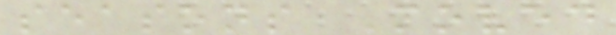seasons Moved
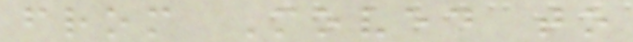from Moved to
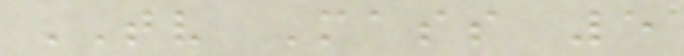TV Mass 5
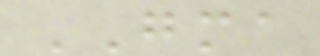GMA
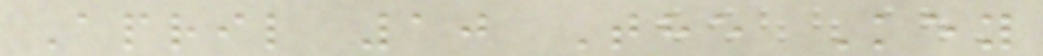April 10 The Key
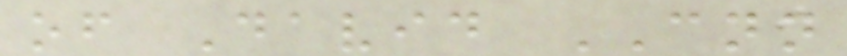of David CNN
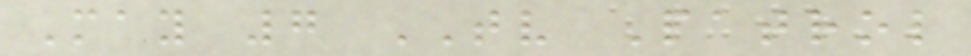May 7 TV Patrol
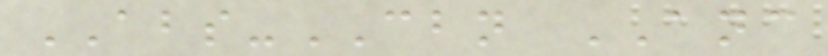ABS-CBN ANC
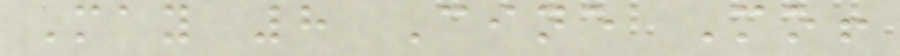May 8 Cine Mo!
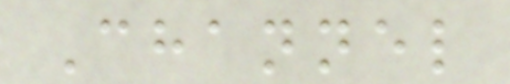Channel
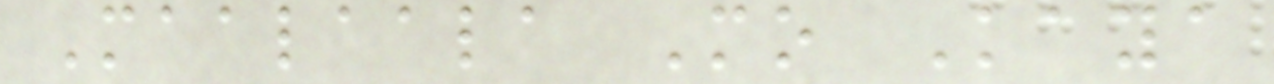Maalaala Mo Kaya
